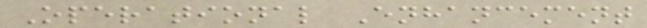Operational Enhancement
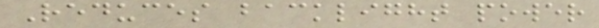Reduces backlight power
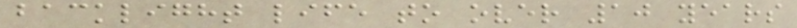backlight life to over 10 years
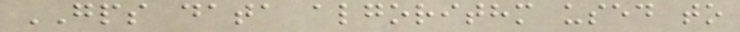GPS data algorithm used to
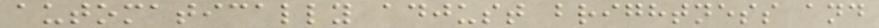automatically adjust brightness and
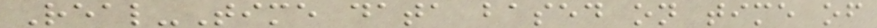Real-Time data based on time of
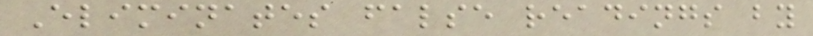Eliminates false readings by
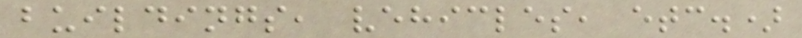buildings, vehicles, etc.)
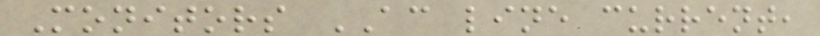Monitors AC line current,
